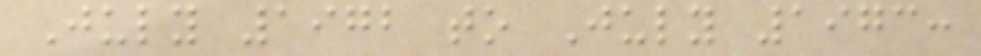July 1972 to July 1973:
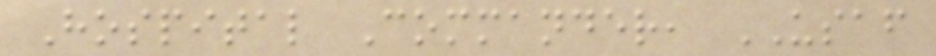Hospital Commander, USAF
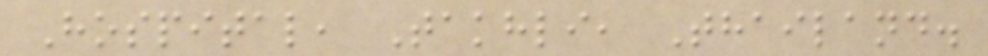Hospital, Takhli, Thailand.
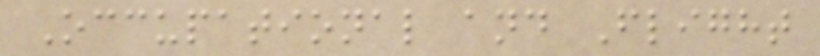Occupational and Flight
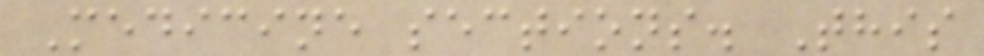Medicine sections. This
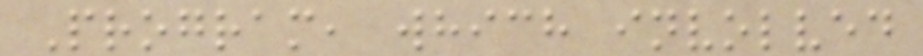Program, which involved
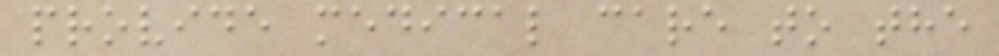provide medical care to the
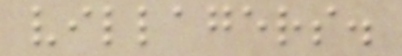villagers.
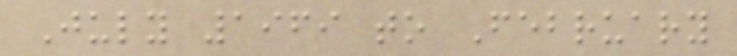July 1969 to February
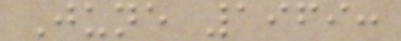June 1969:
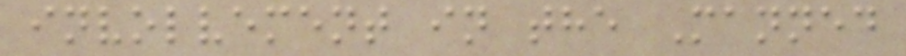involvement in the Manned
